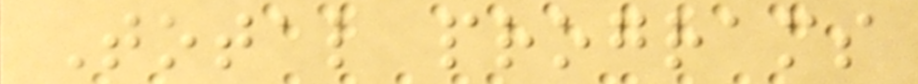Total programs
